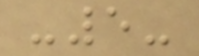-5-
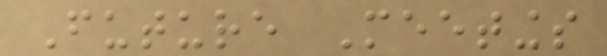Future Meetings
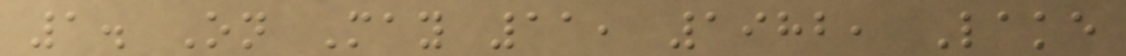1. On May 11, 1982, Lake
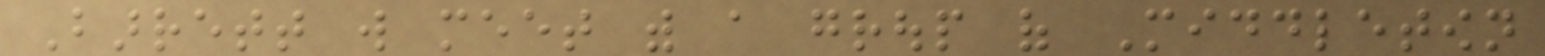Barrett will meet with a group of Middletown
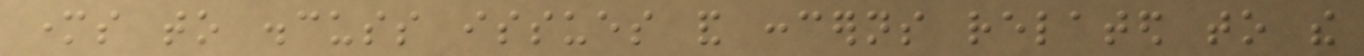mothers to discuss issues and concerns related to the
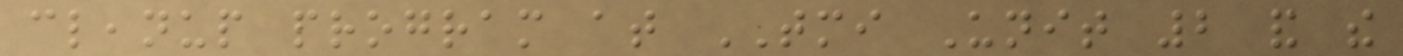cleanup program at TMI Unit 2 and the
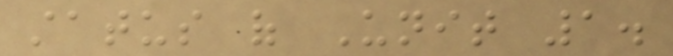status of Unit 1.
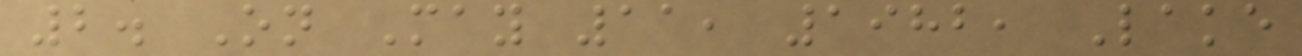2. On May 11, 1982, Lake
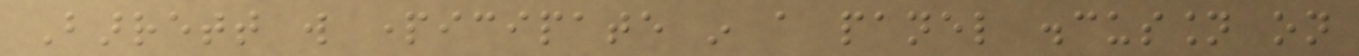Barrett will participate in a panel discussion on
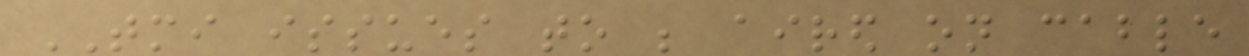TMI issues to be aired on cable
